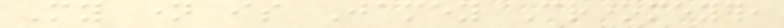My name is Jamey Cronemeyer,
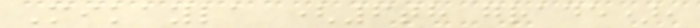Mikayla (6th grade),
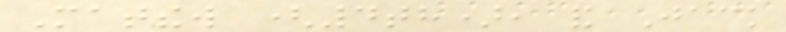Matthew (4th), and Jack
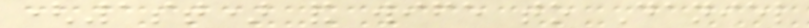(1st) and wife to Daniel
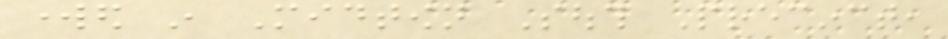worked in Midtown South Precinct,
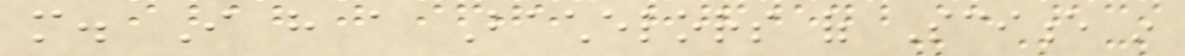more. I have a Bachelors of Science in
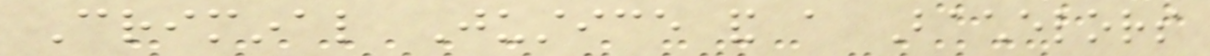Criminal Justice and a Bachelors
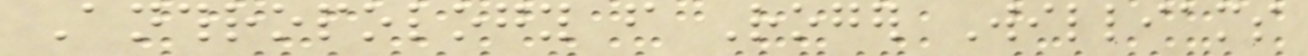Anthropology from Roger Williams
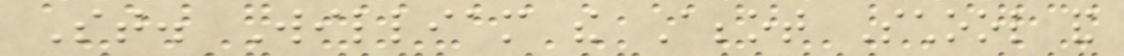St. William the Abbot School and
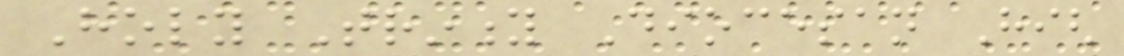Holy Trinity Diocesan High
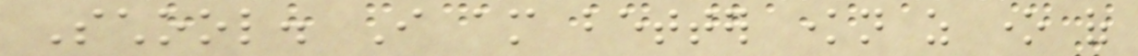School. I am better known as one of
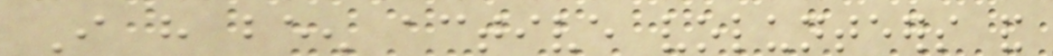I have been active volunteers and
